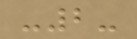-2-
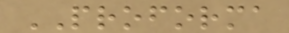PROFORMA
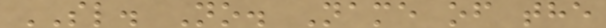SL. No. Name of the
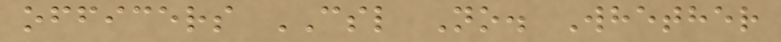officers CSL No. Whether
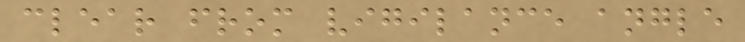clear from vigilance angle
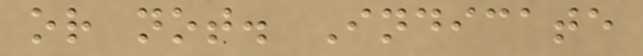or not. Indicate
